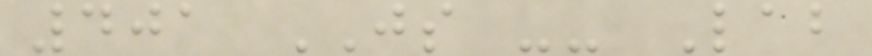401 JS -- Lab
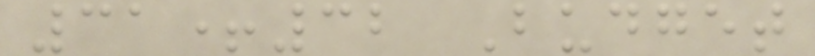31+32 Budget
